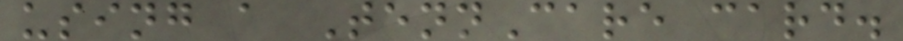using a TennCare card.
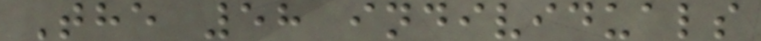The 58 individuals
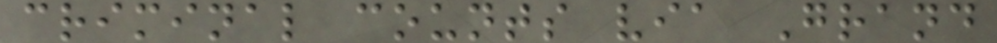criminal counts via Grand
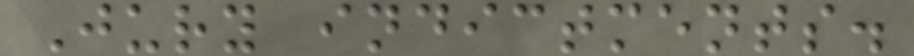Jury indictments.
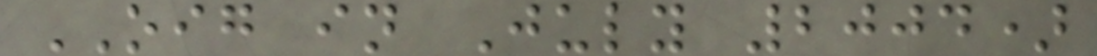OIG in July 2004)
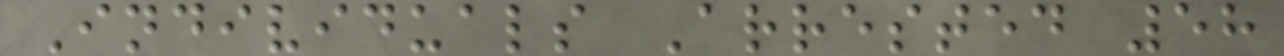Individuals Arrested 58
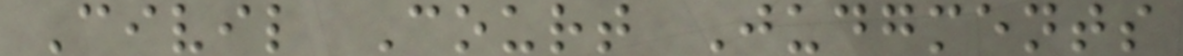Civil Court Judgments
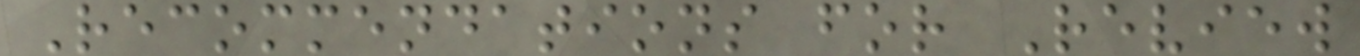Recommendations for Review
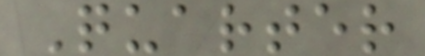Quarter
